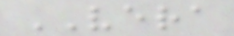VERA
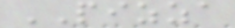PIZZA
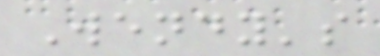Wendy's
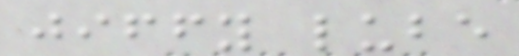jiffy lube
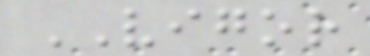VIGOR
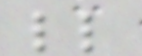ll
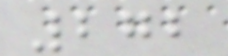272
